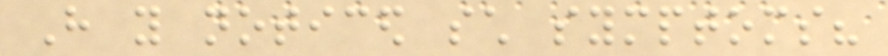Have you noticed such symptoms?
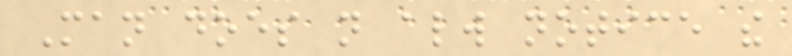Man does not always notice the
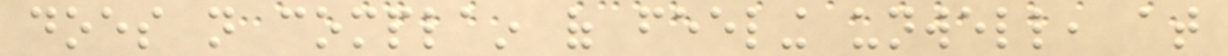does not complain of feeling unwell, at
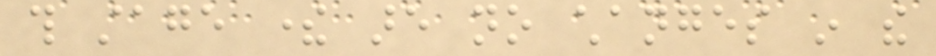this stage there are no changes in the
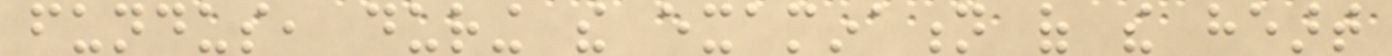fundus, during the examination of the heart
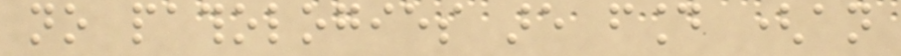no pathologies are found (an
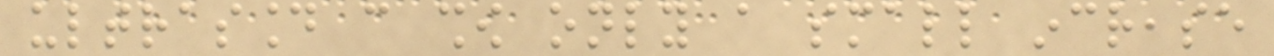ultrasound can show only a small increase
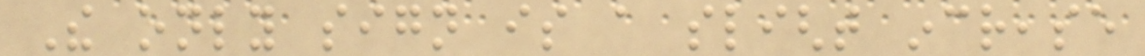The only sign is a slight increase
